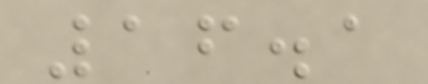16.1
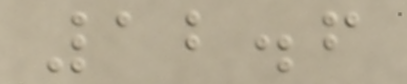12.6
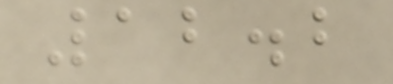12.2
